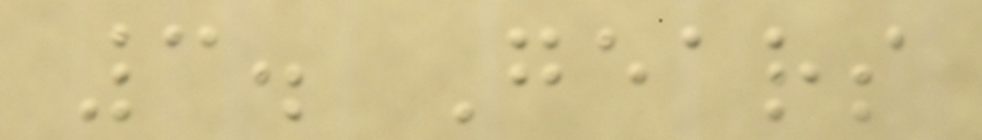3. Gears
